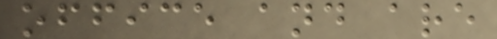office and are
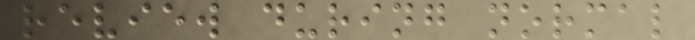review during normal
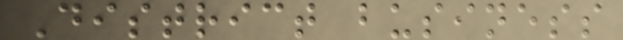District business
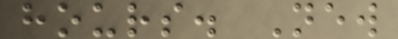hours. New
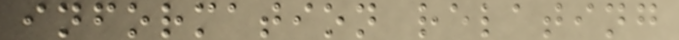information relating
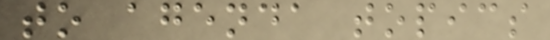to agenda topics
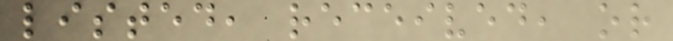listed, received, or
